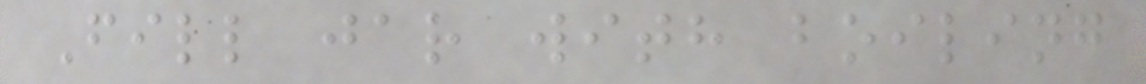Fill jar with boiling
